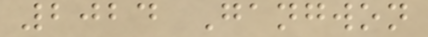2024 Gangwon
